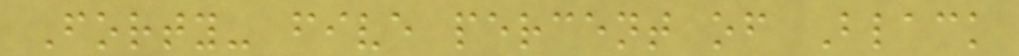Forty- five percent of Black
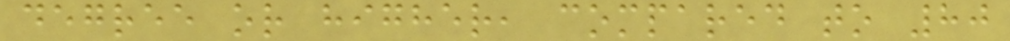degree or higher, compared to 80
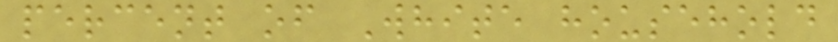percent of White household
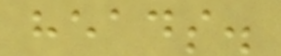heads.
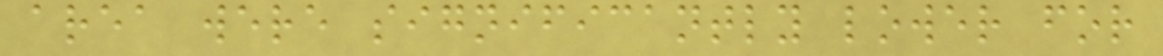area were significantly lower for
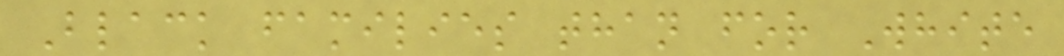Black families than for White
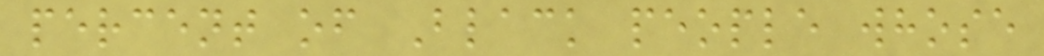percent of Black people whose
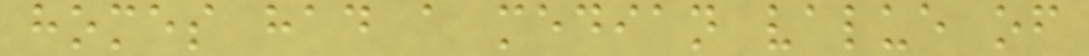homes had a median value of
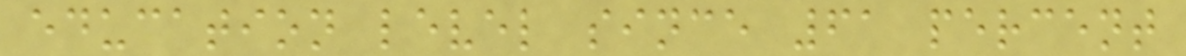education level since 61 percent
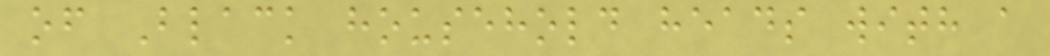of Black household heads with a
